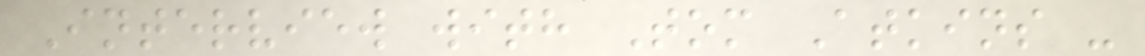Interview with Tom Atkins -
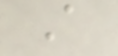A
